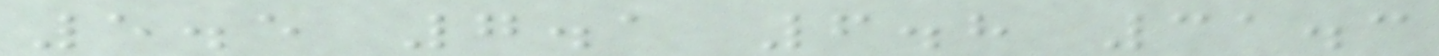5.5 7.1 6.8 31.3
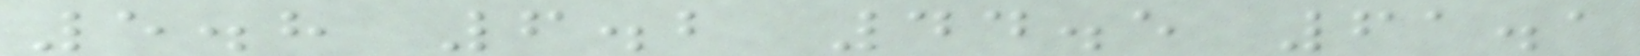5.8 6.2 44.5 61.1
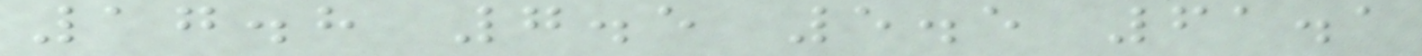17.8 7.5 5.5 61.1
